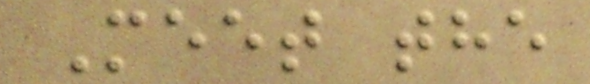Meet the
